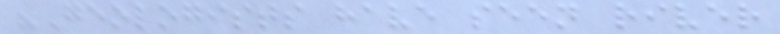"Geologists have seen river
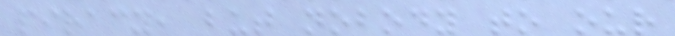piracy, but nobody to our
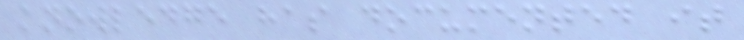knowledge has documented it
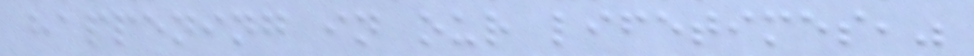happening in our lifetimes,"
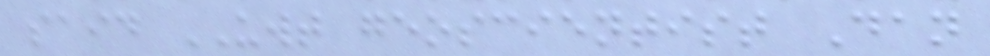said UWT geoscientist Dan
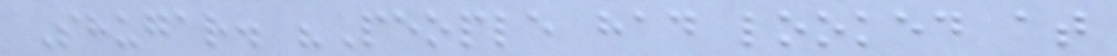Shugar. "People had looked at
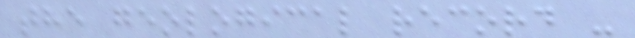the geological record -
